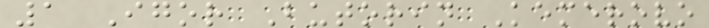1 Igor Butorin Kemerovo
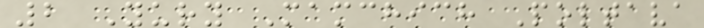2 Yury Mamchich Poltava
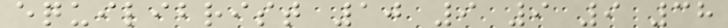equilibrist 10 9 9 9 38
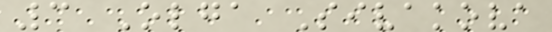3 Olga Sivakova
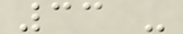33 -
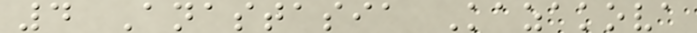4 Anastasia Kazakova
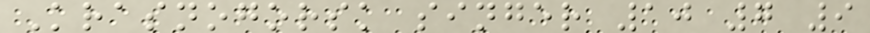Krasnogorsk singer 10 7 9
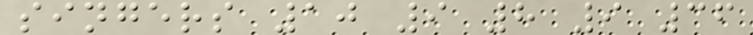singers 10 9 8 9 36
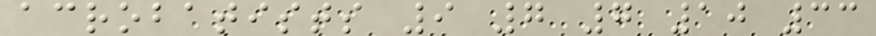acrobatists 9 7 7 10 33
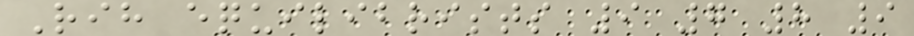Rih equilibrists 9 7 8 9
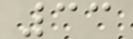33
